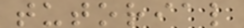tutorial
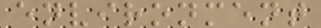environment
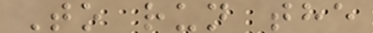To run the
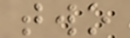two
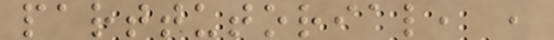parttutorial, ,
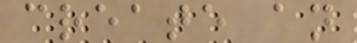create an
